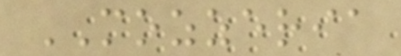MOZZERIA
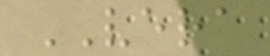VERA
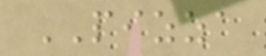PIZZA
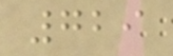729
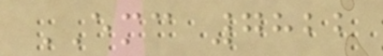EMC 7822
